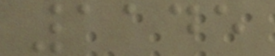1145
